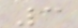3
